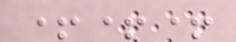+++
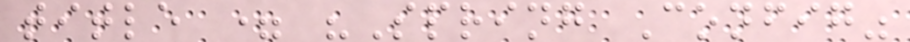title = "Spring Config"
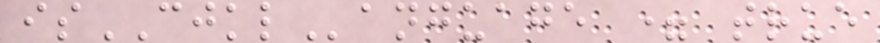isCJKLanguage = true
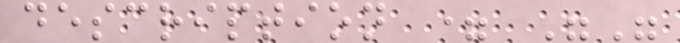description = ""
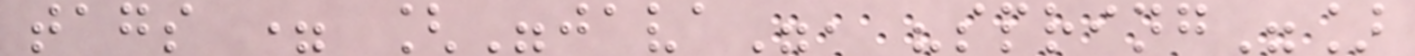tags = ["java", "spring"]
